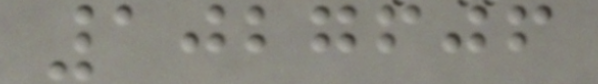1027606
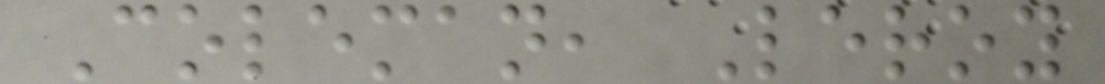Coleman, Leroy
